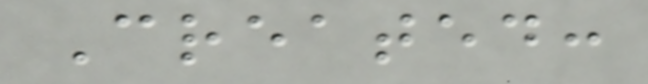Created:
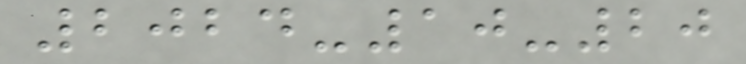2024-10-20
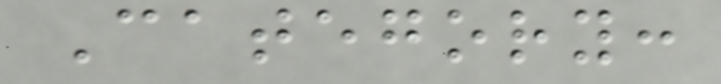Category:
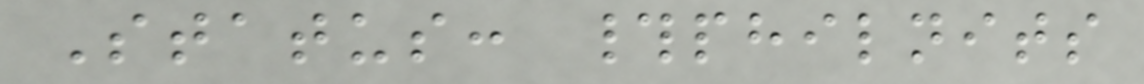Status: #philnits
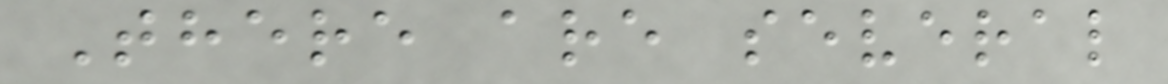There are several
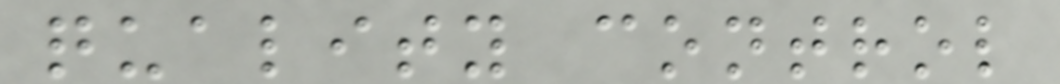quality control
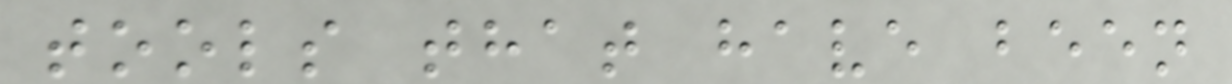tools that have been
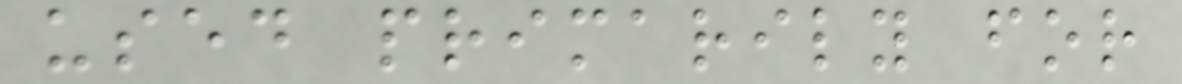used primarily for
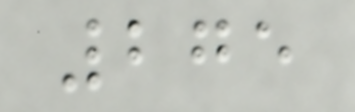275
